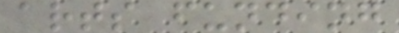arts funding
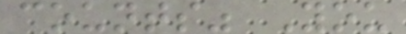counts" You
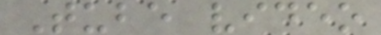Tube video
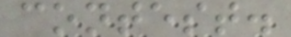contest.
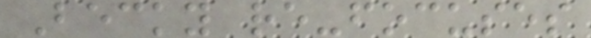Becky re-focuses
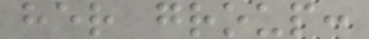her group:
